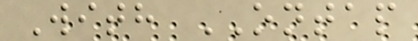With ONTAP
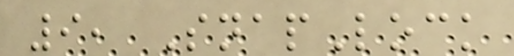9, SnapLock
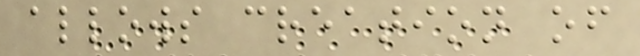allows creation of
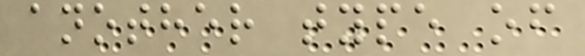another type of
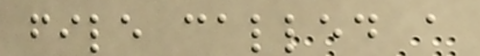file called a
